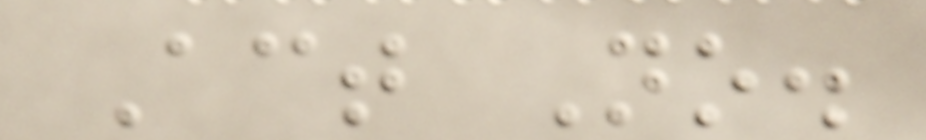Act No.
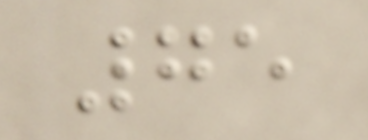75
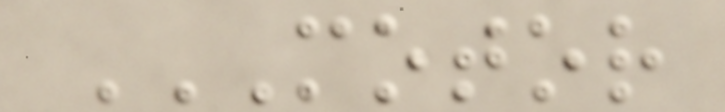MOTOR
